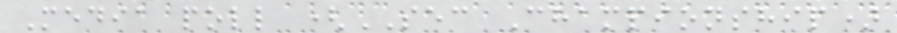Media poll (SEC Championship)
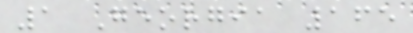1 Georgia 165
